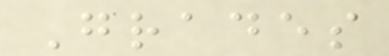Grades
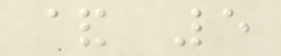& 5
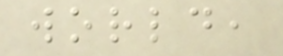world,
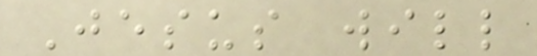Jesus will
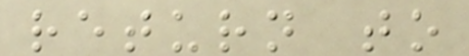return to
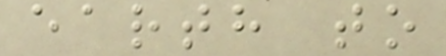earth to
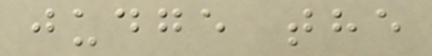judge the
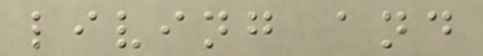living and
